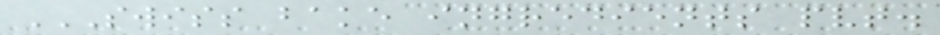SWISS BAKE INGREDIENTS PVT.
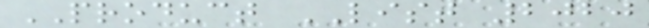PRODUCT LIST 2020
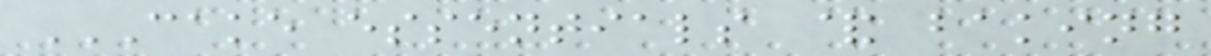CAKE ESSENTIALS & BAKING
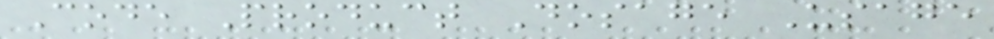Code Product Dosage Usage
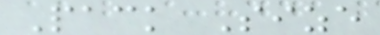Pack Size
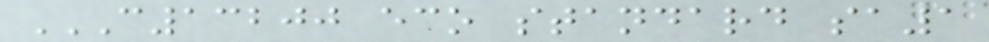C13200 ECO STANDARD SA1
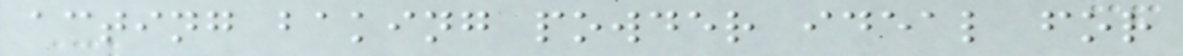acting baking powder ideal for
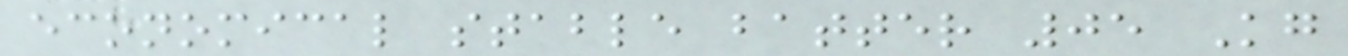economical stable batter 05 Kg
